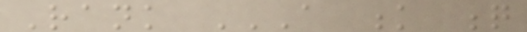Rank A K Q
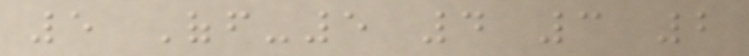5 Off-5 4 3 2
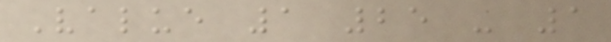Value 1 25 - 1
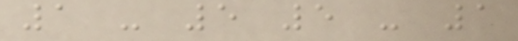1 - 5 5 - 1
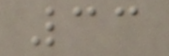33
